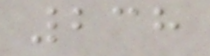238
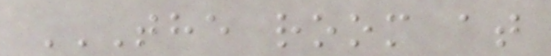THE ROOM AT
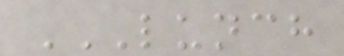LUNCH
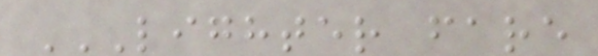LIGHTER FARE
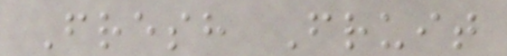Fresh Fruit
